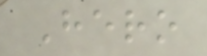Hero
